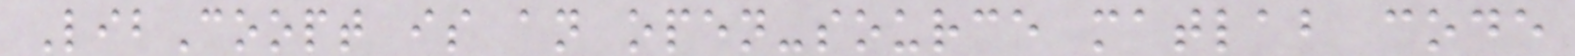LibCoopt is an open-source matlab code
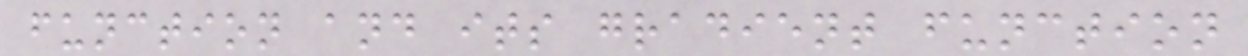function and its gradient function
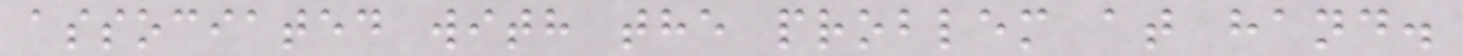associated with the problem at hand.
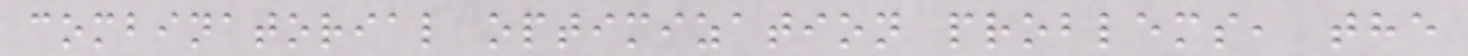combinatorial optimization problems, the
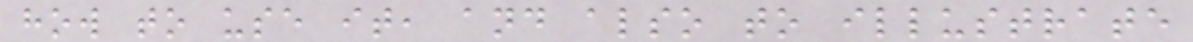how to use it, and also to illustrate
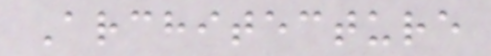Architecture
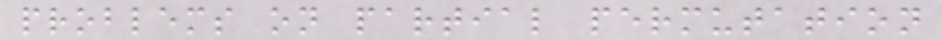problems on partial permutation
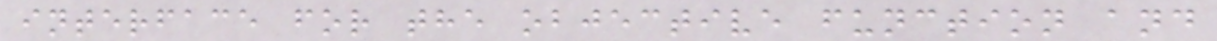interface for the objective function and
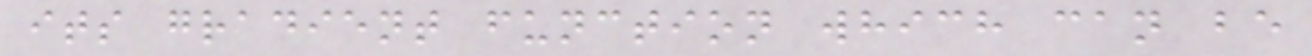its gradient function which can be
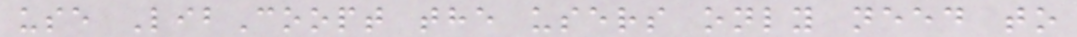use LibCoopt the users only need to
